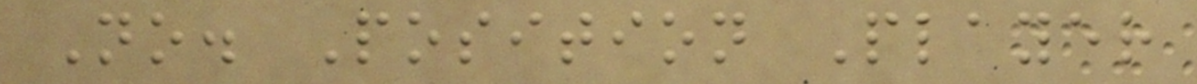No. Position Player
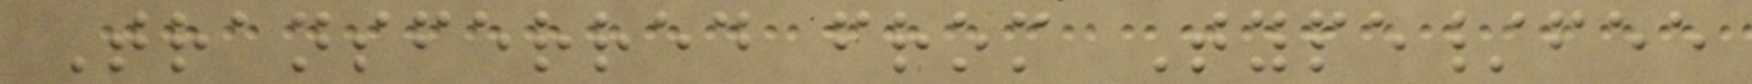Transferred from Type/fee
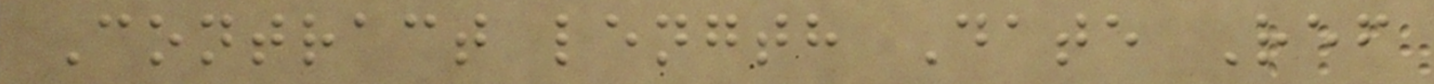Contract length Date Ref
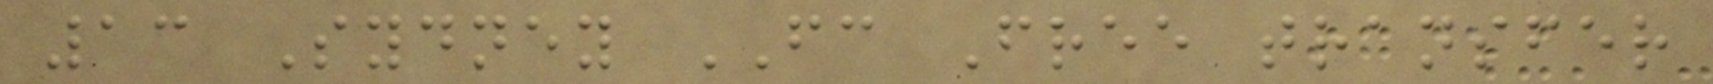13 Sydney FC Free transfer
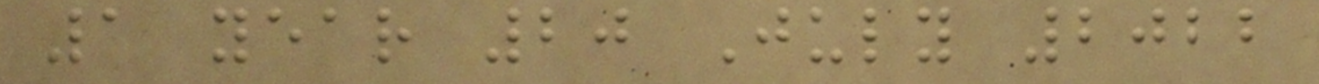1 year 20 July 2022
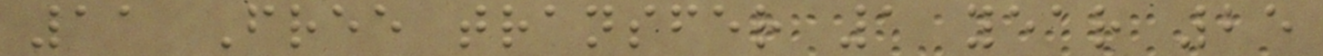11 Free transfer 1 year 25
